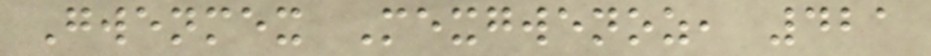Gwenmex Mexgwenoz, 421
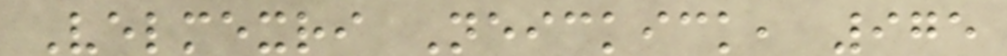Velmexri Neickick, 975
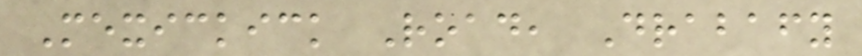Mexickick Road, Drabafy
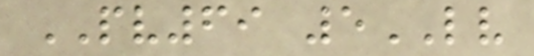PV69 5LV
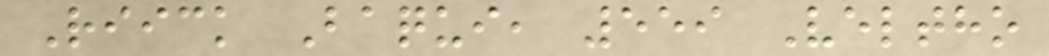Riick Baqui, 559 Veltho
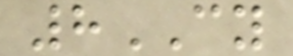8CY
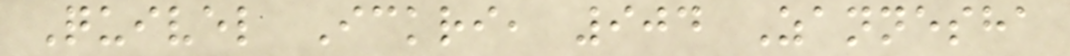Quivel Ickri, 904 Zannesha
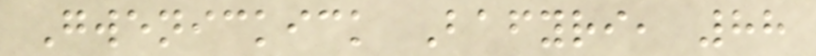Gwenickick Bafyri, 88
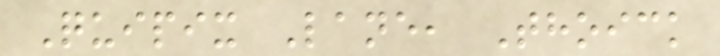Quipix Lane, Thoick
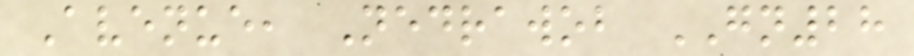Avenue, Nedrawob GN28
